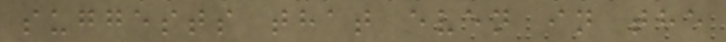suggests that even in the
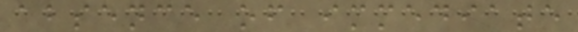absence of immediate
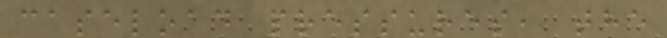caseload pressures, the
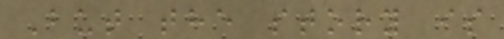But the story is
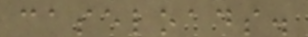caseloads.
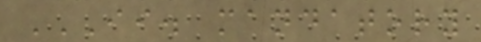II. MANDATORY
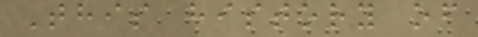This history of
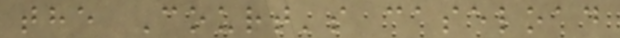the Court's caseload
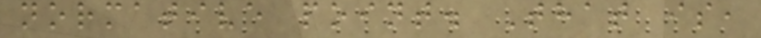normative point. That is,
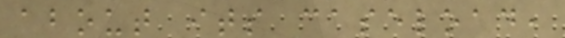about its caseload,
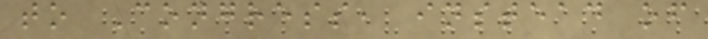to Congress, instead of
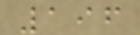196
